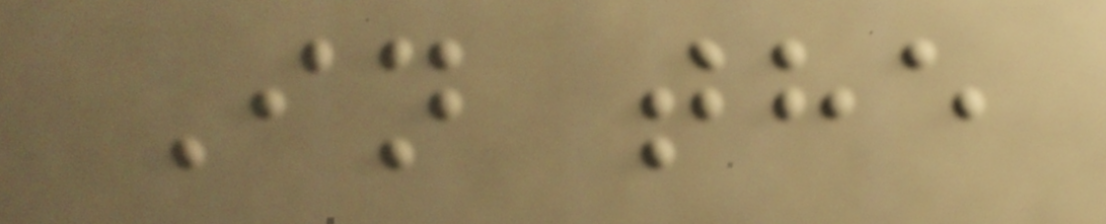In the
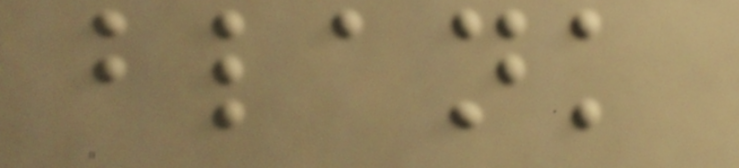blank
